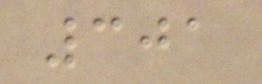301
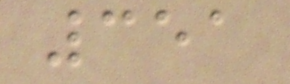351
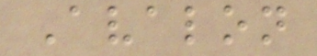Avalon
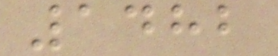1482
